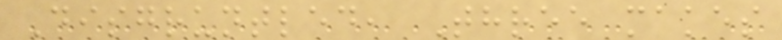Disgruntled, Three makes
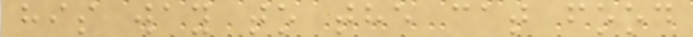his way to the cat food
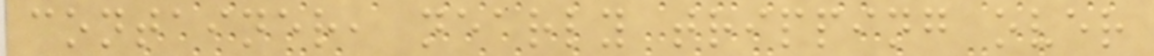container, nearly tripping over
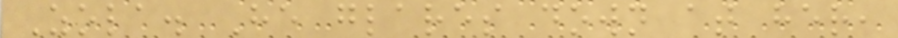Zola. He glares down at her,
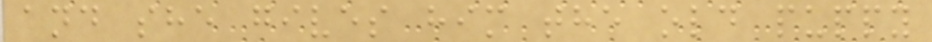and she gives him the old puppy
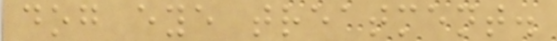dog eye treatment.
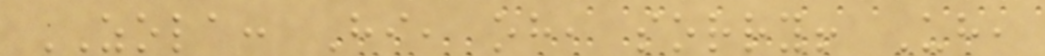ZOLA: Hi, oh, sorry! Uh,
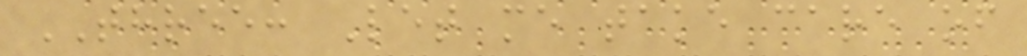THREE: Let me take care of
